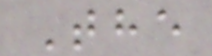The
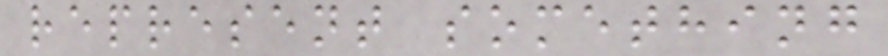represent something
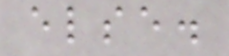else.
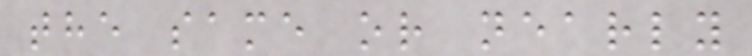the same or nearly
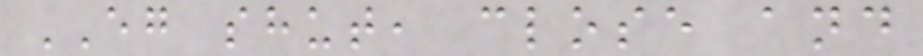EG shut, close and
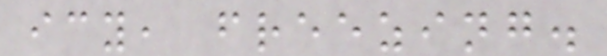icy, freezing.
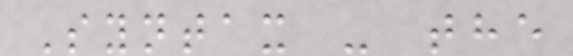Syntax - the
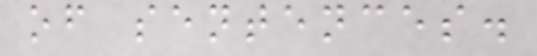of sentences.
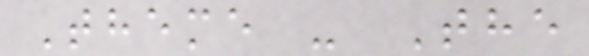Theme - The
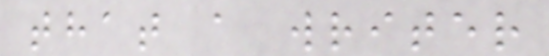that a writer
